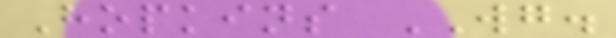Hopkins WG.
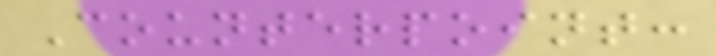Counterpoint:
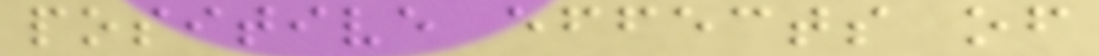positive effects of
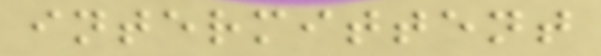intermittent
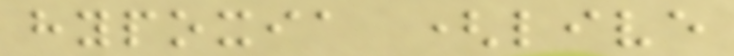hypoxia (live
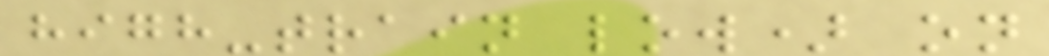high-train low) on
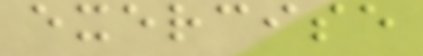exercise
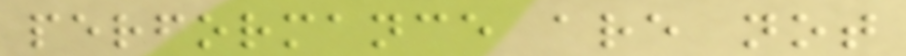performance are not
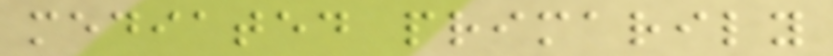mediated primarily
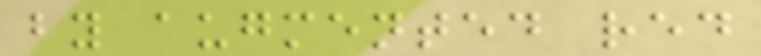by augmented red
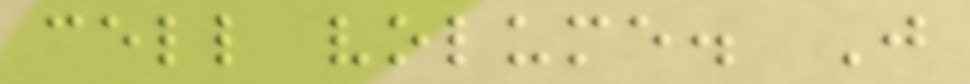cell volume. J
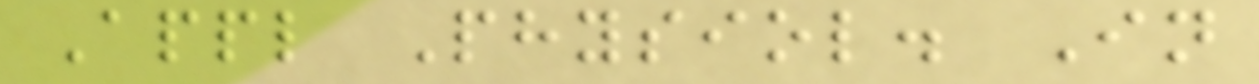Appl Physiol. In
